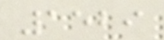1529
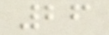26
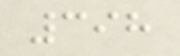398
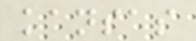kansas
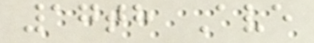17th Ave
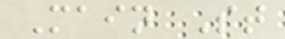Main St
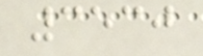3530
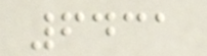6431
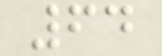64
